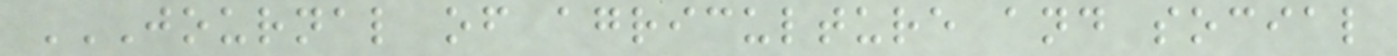JOURNAL OF AGRICULTURE AND SOCIAL
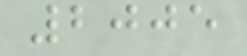2005
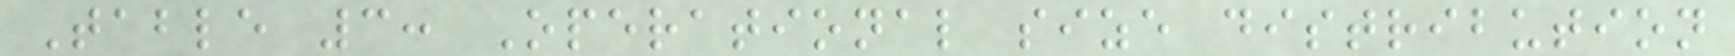Table 3: Operational size distribution
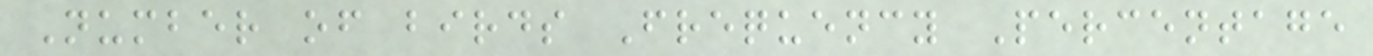Number of birds Frequency Percentage
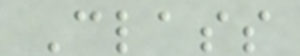Class
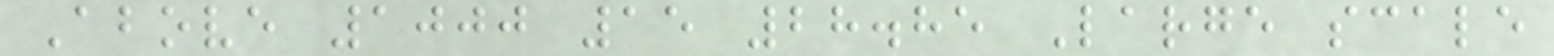Above 1000 15 28.85 Large scale
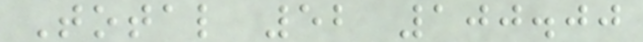Total 52 100.00
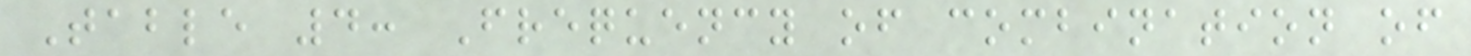Table 4: Frequency of combination of
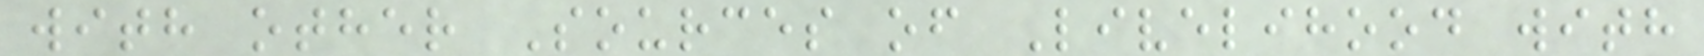with other Sources of Livelihood with
